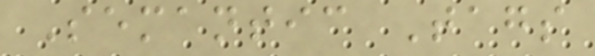Semantic Tags
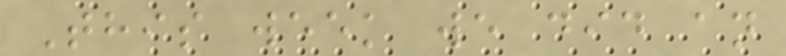This week we did an
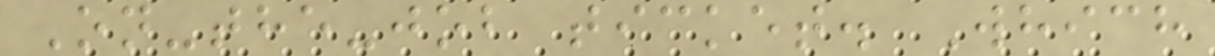On-the-job ticket. Which
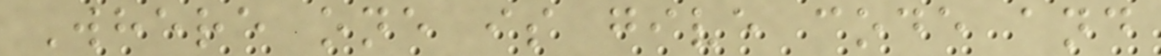Where one is give code and
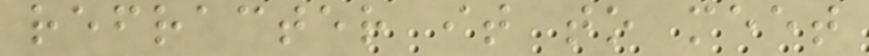refracter it to meet
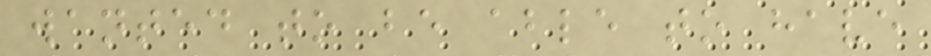wanted to be able to have
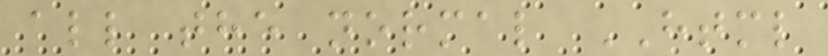all the normal HTML
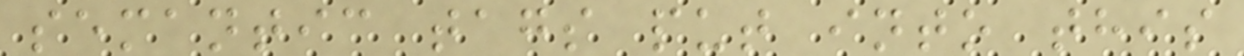semantic tags put into this
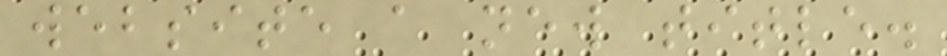website a new title.
